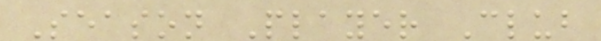Season Player Club
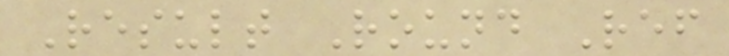Result Round Ref
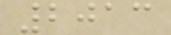2013
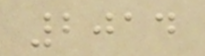2014
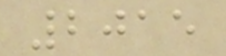2015
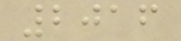2016
